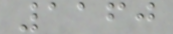1160
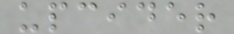upcider
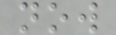now
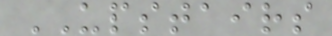UPSTAIRS
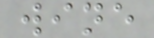wine
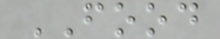FOOD
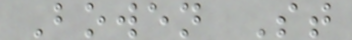Bowen St
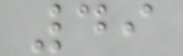49
